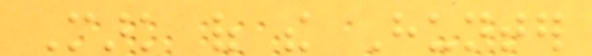Mark of the Hunter
